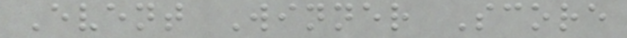Event Winner Score
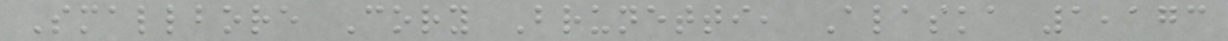Smallbore Cory Brunetti, Alaska 1,173
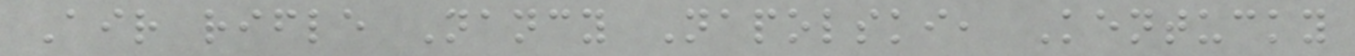Air rifle Nancy Napolski, Kentucky
